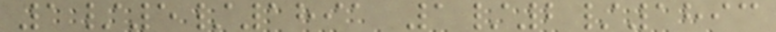1/5/1891 1/2/1893
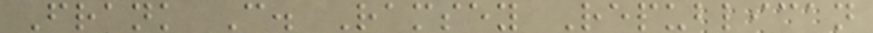Frank C. Ramsey Republican
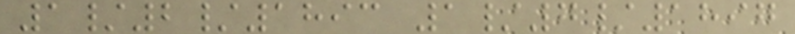1/2/1893 1/7/1897
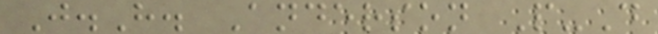J.H. Anderson P-D
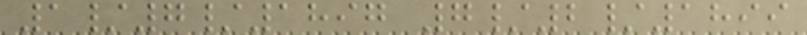1/7/1897 7/2/1899
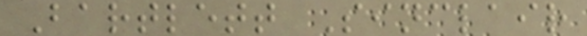Bartlett Sinclair
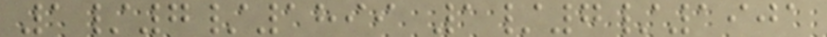1/7/1899 1/7/1901
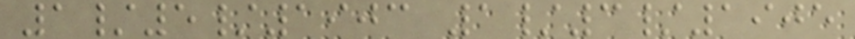1/5/1903 1/3/1905
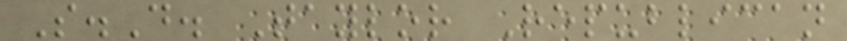S.D. Taylor Republican
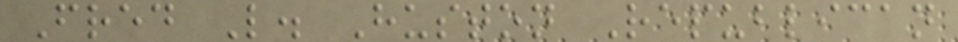Fred L. Huston Republican
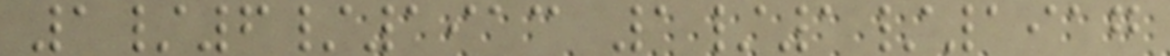1/6/1913 1/1/1917
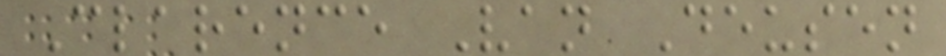Clarence Van Deusen
